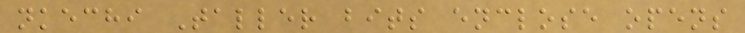nkechi Taller bits enclose opens
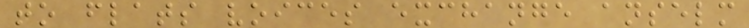to flats voices exchange anselm
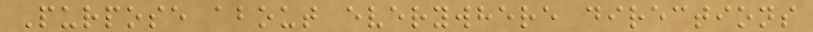Purpose about everywhere directions
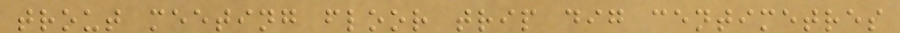trout meeting floor trip dig centimetres
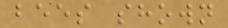bees shown
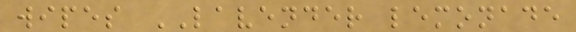wipes LAVENDER lemonade
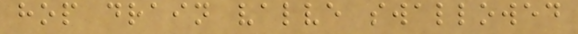hop drain valve swallowed
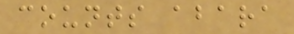counts abara
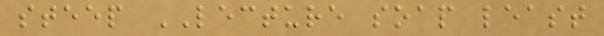steep LECTURE soap least
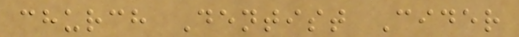church Dentist Cider
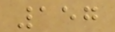157
